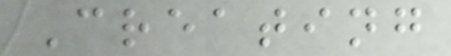Creating
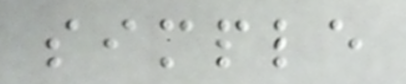simple
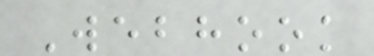Webhook
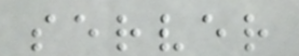server
